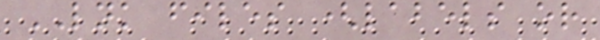LNK files (labels or
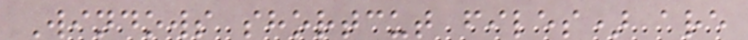Windows shortcut files) are
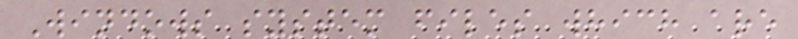Windows system files which are
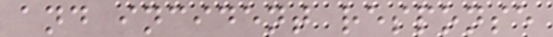and incident response
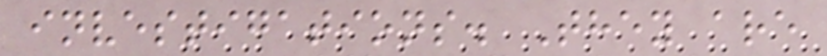investigations. They are
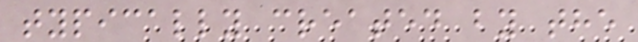typically created by the
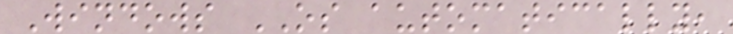Windows OS automatically,
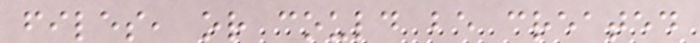files, or could be created
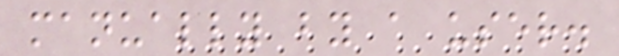manually by a user.
